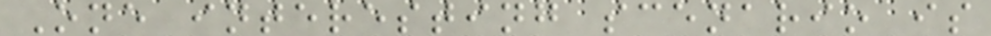One interesting scenario is
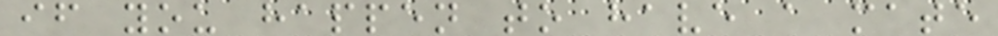if you happen to have a mate
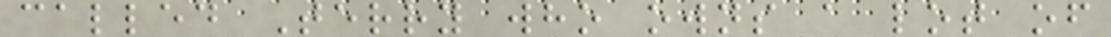called Terry who owns a lot of
